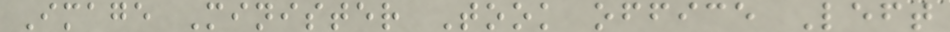Image Minister Took office Left
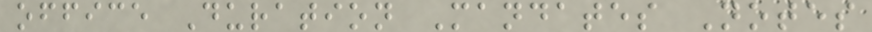office Duration Mandates Notes
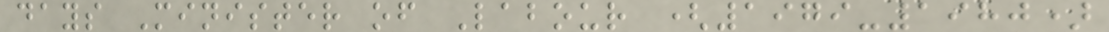days Minister of Labour (1979-1980)
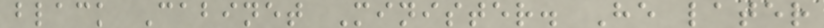black Cabinet Minister. He later
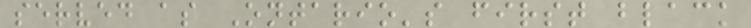served as Ontario's first black
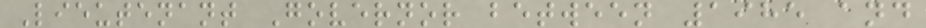Lieutenant Governor between 1985 and
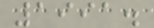1991.
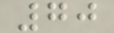70
